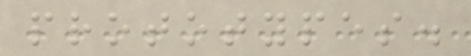prototypes.
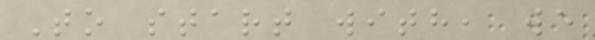To start with, we
